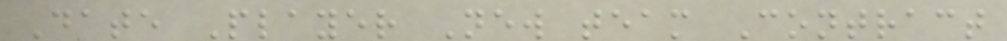Date Player New team Contract
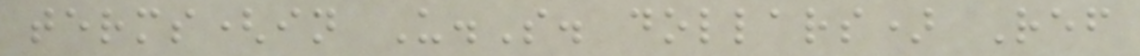terms(in U.S. dollars) Ref
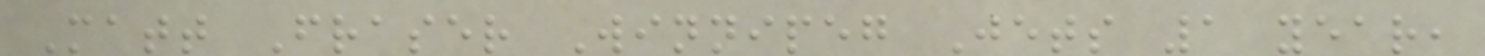Matt Fraser Winnipeg Jets 1 year,
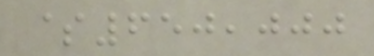$650,000
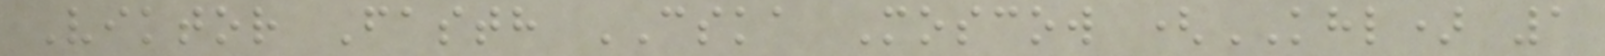Viktor Fasth CSKA Moscow (KHL) 1
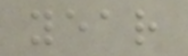year
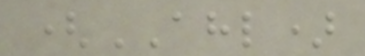(AHL)
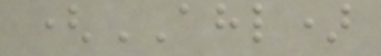(AHL)
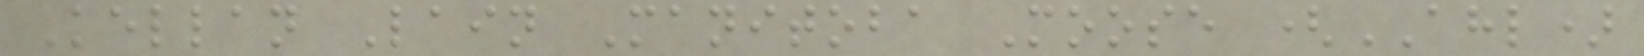Kellan Lain Manitoba Moose (AHL)
